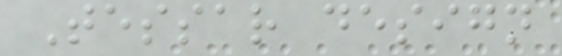Tessar design
